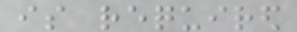is required
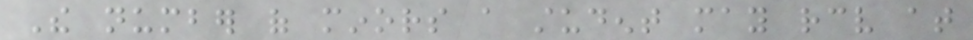The number of minors a student may receive at
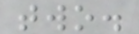two.
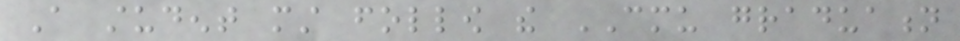A student must follow the CMU graduation
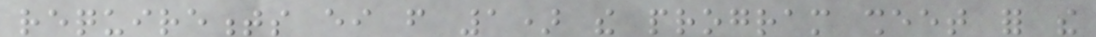requirements either from 1) the program sheet for the
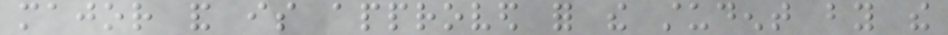major and is approved for the student by the
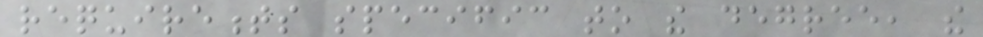requirements specific to the degree, the
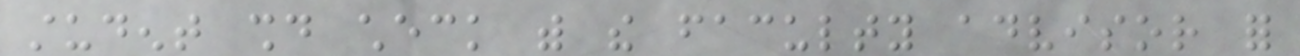student should check with the faculty advisor for
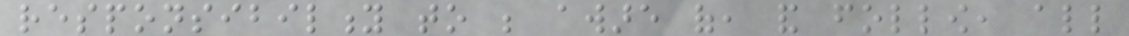responsibility to be aware of, and follow, all
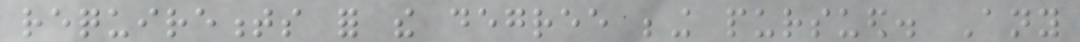requirements for the degree being pursued. Any
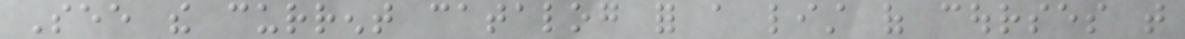See the current catalog for a list of courses that
